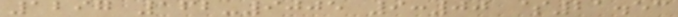1297 162-9005 9:00 $21.53
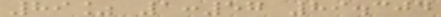89% 1:57 89.304
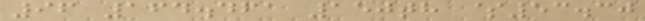96 164.461 150th $53.30
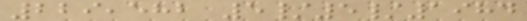229,582 5/5/1984
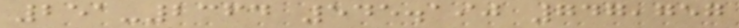251-2364 545.190 747,757
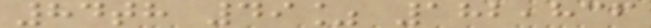84th 49% 182,836
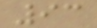93
